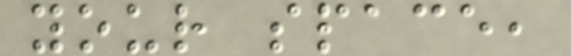your space,
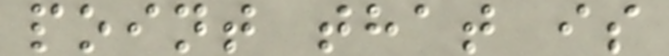point that is
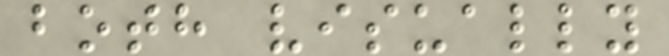both visually
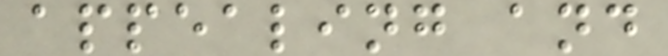appealing and
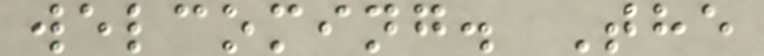welcoming. The
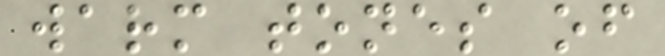warm tones of
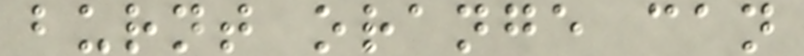burnt orange can
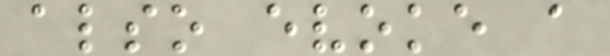also evoke a
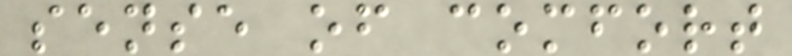sense of comfort
